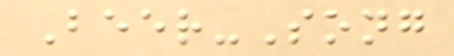Beer-Song
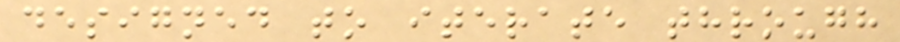designed to iterate through
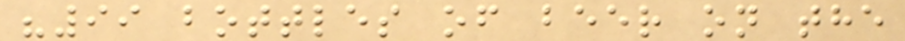"99 bottles of beer on the
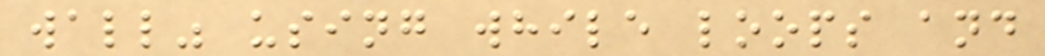wall" using while loops and
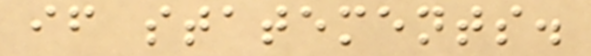if statements.
